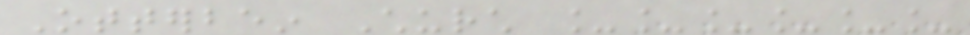Otterbein Church ______
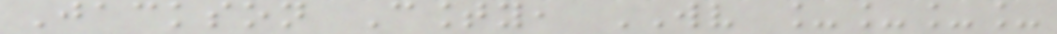Jackson County, WV ____
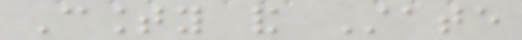County and State
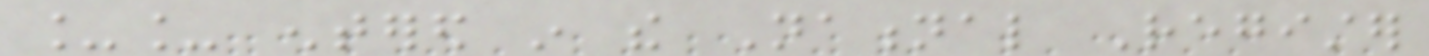__ entered in the National Register
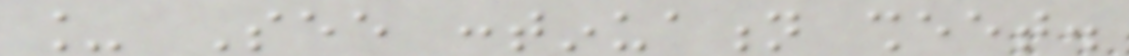_ See continuation sheet.
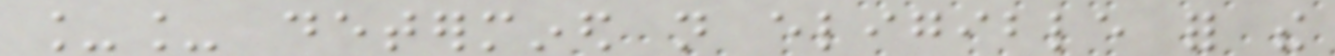__ determined not eligible for the
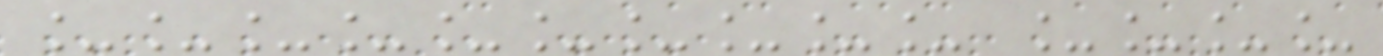__________ ____
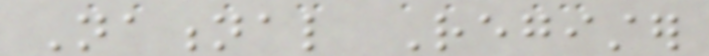National Register
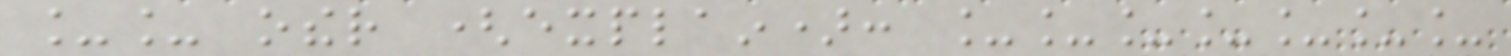__ other (explain): _______
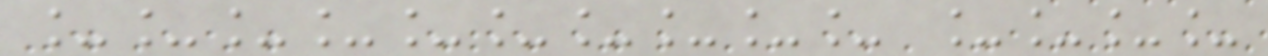__________ ____
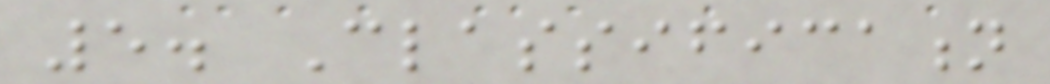5. Classification
